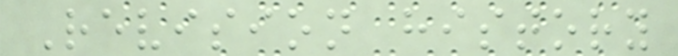Revision history
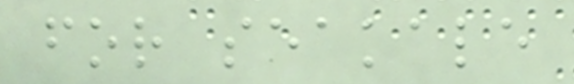for seakale
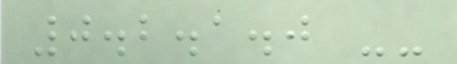0.2.1.0 --
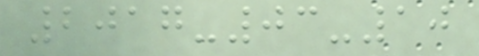2017-03-10
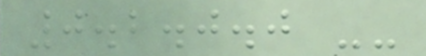0.2.0.0 --
